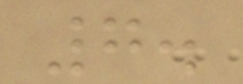7.
